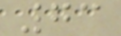73
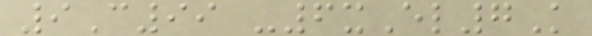9C99 -6xEl7K
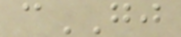cGJ
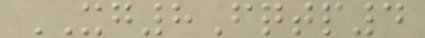XG8Fqtp4
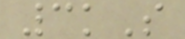3kS
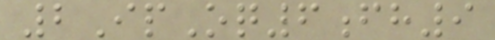2IpOq6fh9
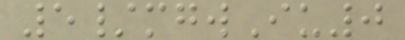5/mgwIu0
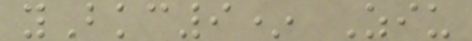yBkc9* Ziu
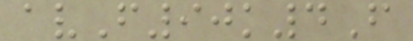avF90k4F
